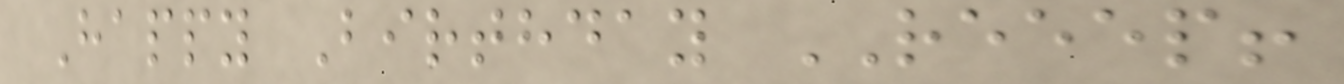Happy Birthday REEEP!
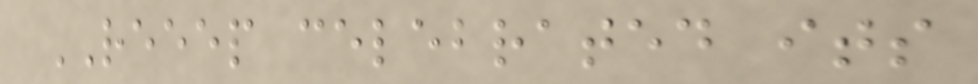REEEP celebrated its
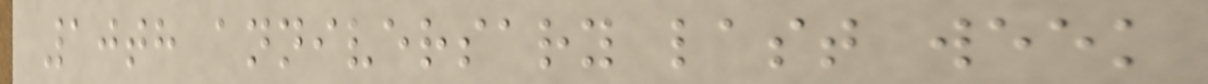10th anniversary last week
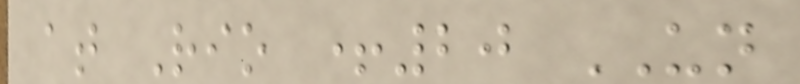at Rio +20 UN
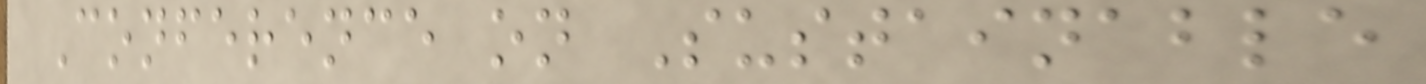Conference on Sustainable
